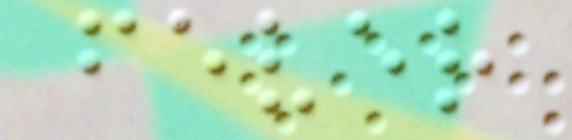fever
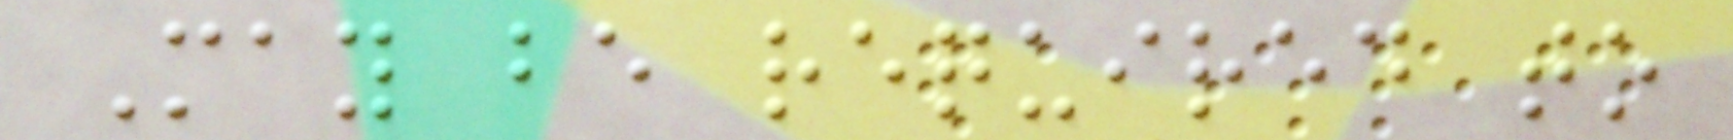May be required to
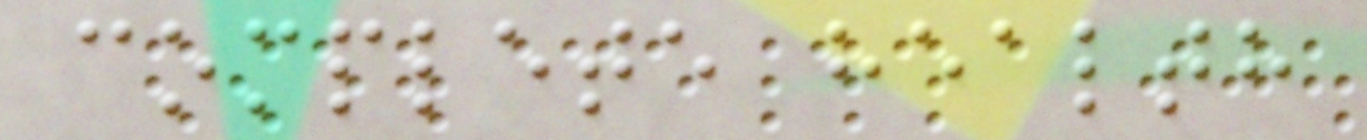complete health
